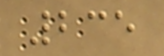235
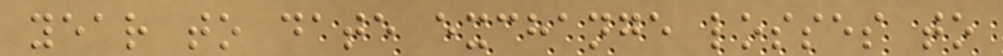year to date exchange losses to
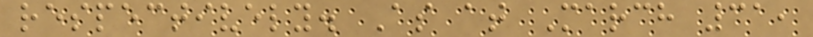respectively. As at March 31,
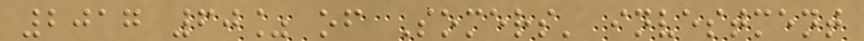2017 60% of Somers' investment
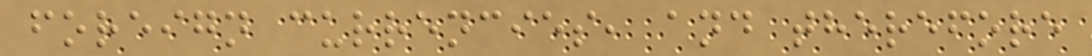foreign currencies, and therefore
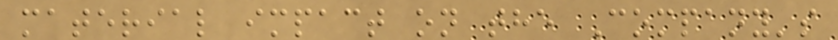material impact on the Company's
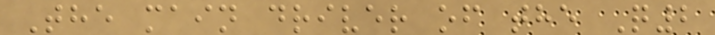The main driver of the Q2
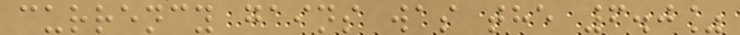currency gains was the 6.0%
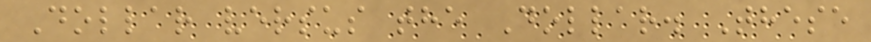Dollar versus the Dollar. These
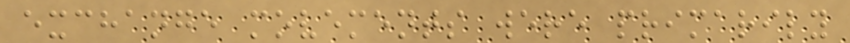exchange movements were primarily
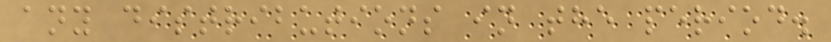any distributions in the period.
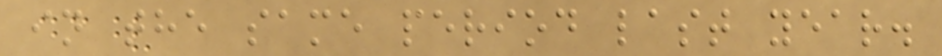in the same period last year.
